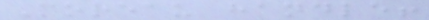Moreau handle!
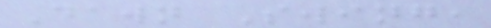Dawn Swing,
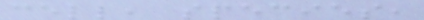cell, species,
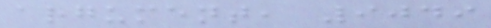argument, 9049
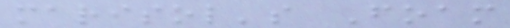marisol's Foam
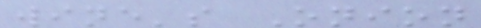wine's Onion
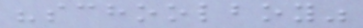"schoolboy"
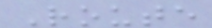Route
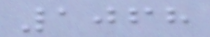1068
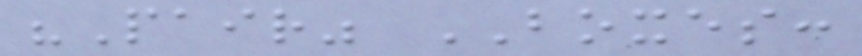"Pair" BOXES:
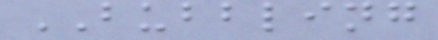BUBBLING
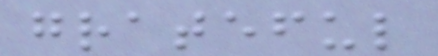grateful
